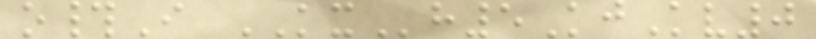o#I KXh5KjKv0
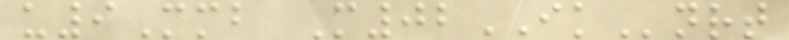u9Mmb M02IKnrt
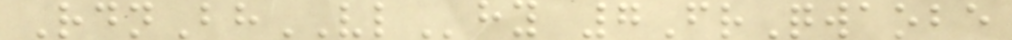RdnBhVLhy 7FrQwaobe
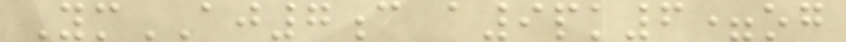YmAJ7c a9pk6=og
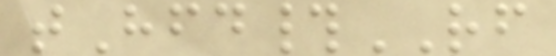tHfd#RF
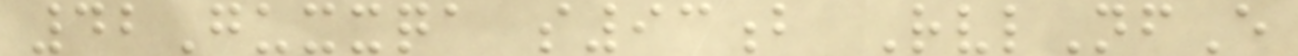42Guxxqa s93b RvlNfE
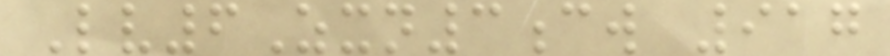Lv6Zxn3cw 917
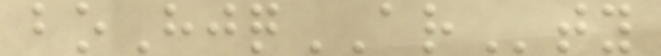boHjqARty
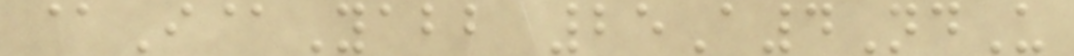@I@Yabb 25A4NdU
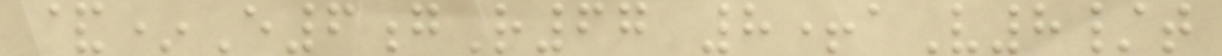&*E6gR67 8+aV8/t
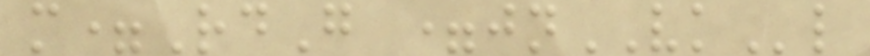m=RdG =jnVKl
